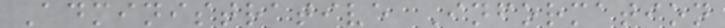Administrative Information
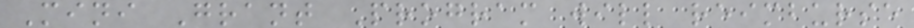Mini Grant Program will reimburse
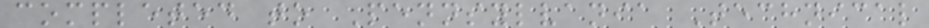completed to Pennsylvania Technical
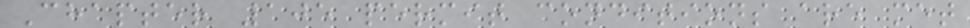Chapter 105 permit conditions are met
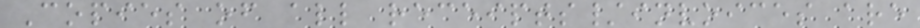Copies of all receipts/invoices are
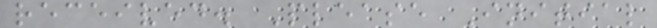received. Please Initial
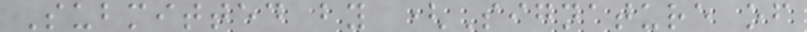Submitted by (Signature of
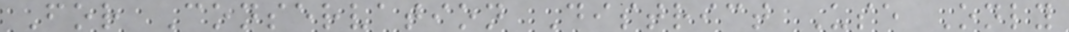For Conservation District Use Only
